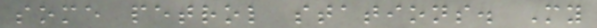some petrol stations. My
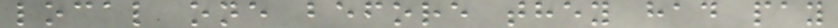local one before they had pay
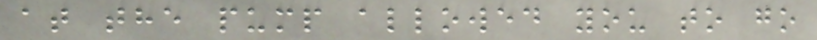at the pump allowed you to go
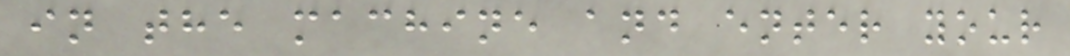in the machine and enter your
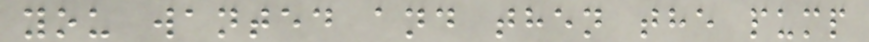you wanted and then the pump
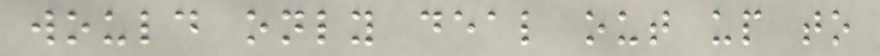would only deal out up to
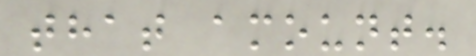that amount.
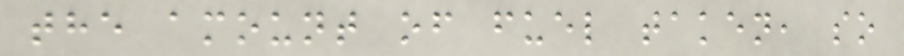the amount of fuel taken, so
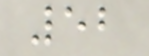52
